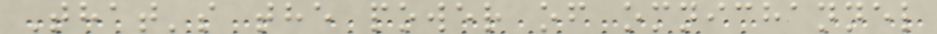That's the power of omnichannel
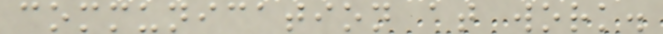communication at work.
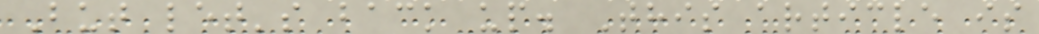But let's back up. This article is
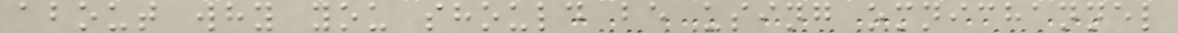about why you should be using omnichannel
